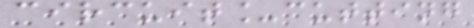circuit_cutting
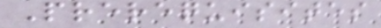Prerequisites
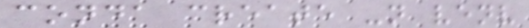conda create -n venv
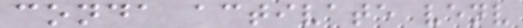conda activate venv
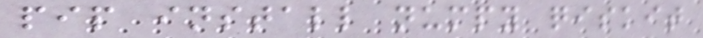pip install numpy qiskit
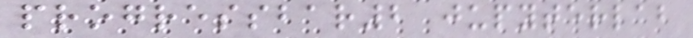progressbar2 jupyterlab
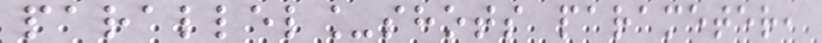parallel_shots parameter,
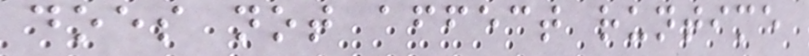does not affect runtime
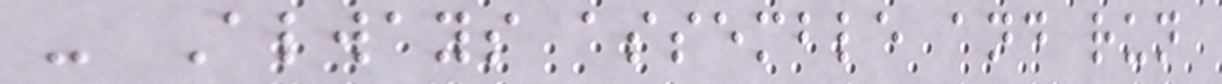- Always assemble and run
